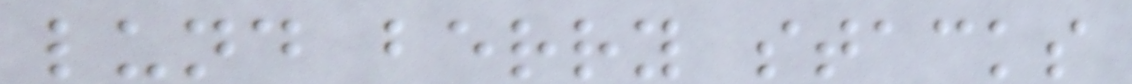lund berry stacks
